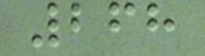268
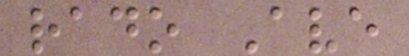rado Ave
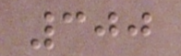300
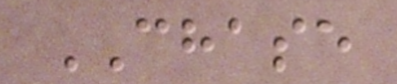CHASE
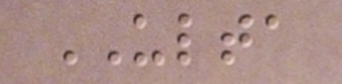ULTA
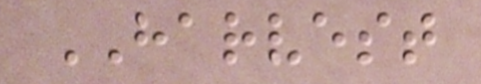HARVEST
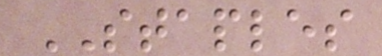STAPLES
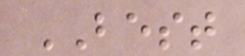BEST
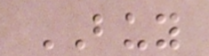BUY
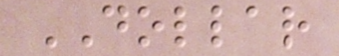DOLLAR
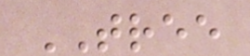TREE
